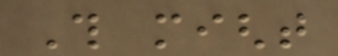This might
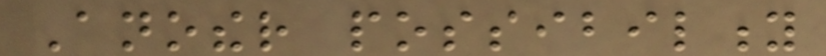Another possibility
